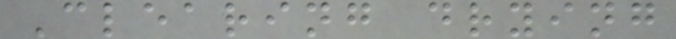Clearing drying
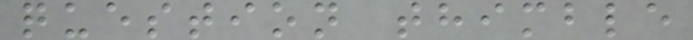question thimble
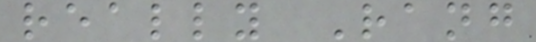really Rang
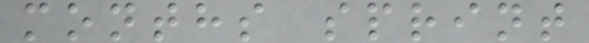months sprint
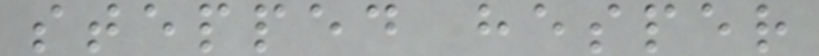stepped hesper
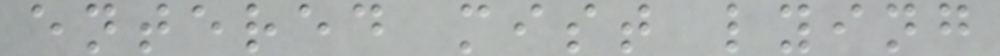entered mist lying
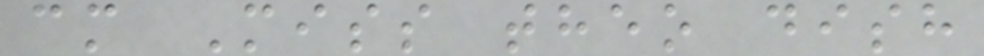cm Miss theo dish
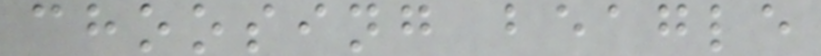choosing beagle
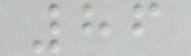86
